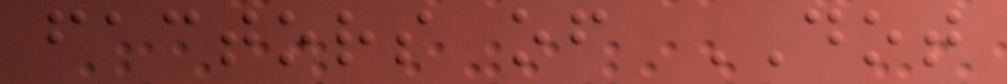factors of DOT
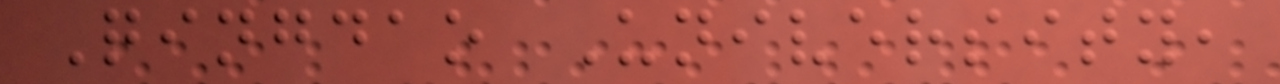Qingdao University,
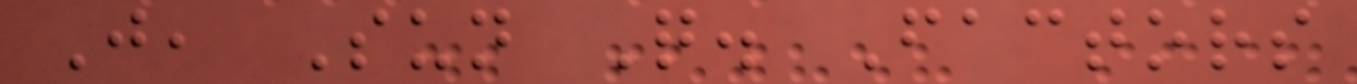J, Sun Q. Factors
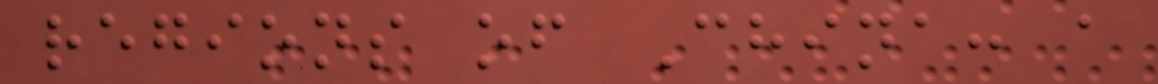regions of China: a
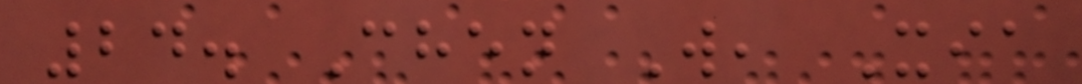24. Chen W, Xia
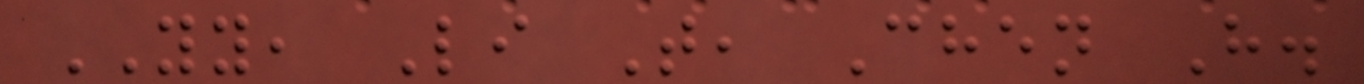YY, Li T, Chen H.
